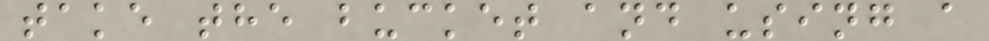take the bucket and using a
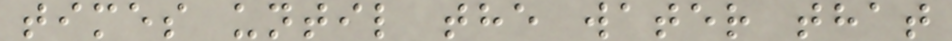times until the water that
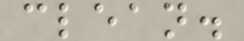clean.
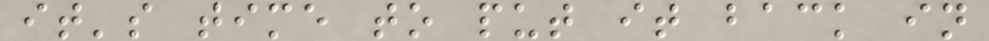it's time to put it back in
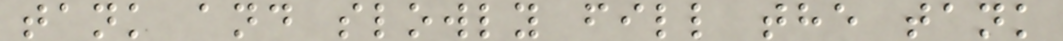tank and slowly fill the tank
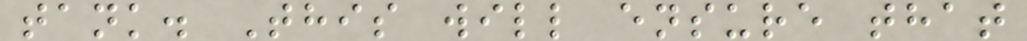tank. This will ensure that
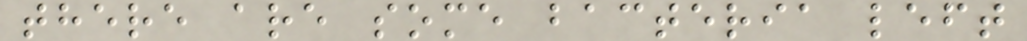there are some bacteria left
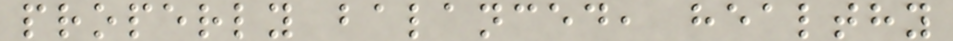properly balanced, healthy
